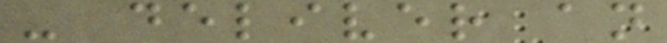- deliver an
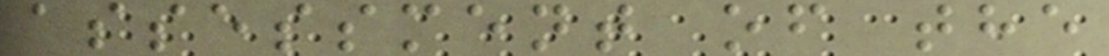assessment of the
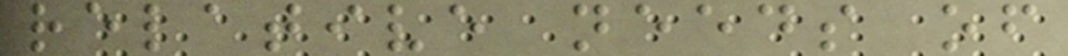relative needs of
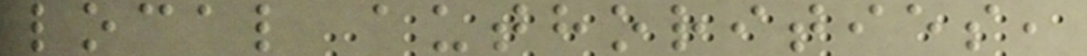local authorities,
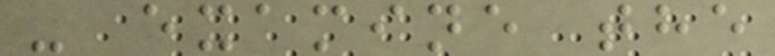- examine the
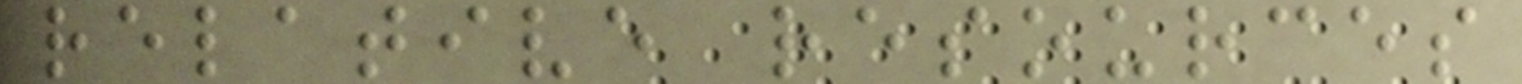relative resources
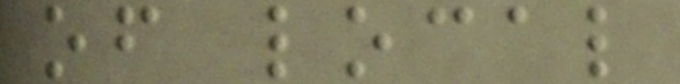of local
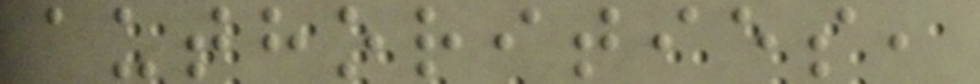authorities,
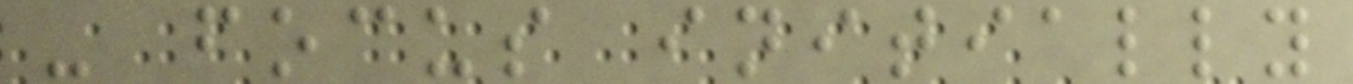- focus initially
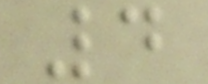4
